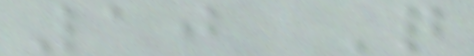10 Q
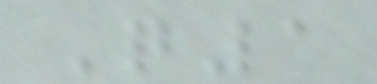Q1
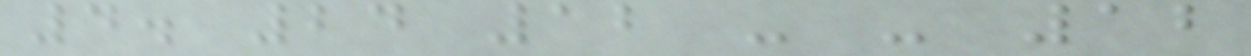4. 24 12 - - 12
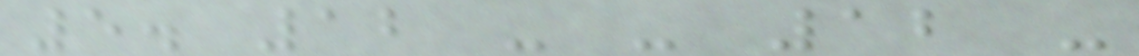5. 12 - - 12 -
